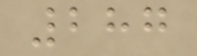287
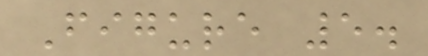Figure 5.
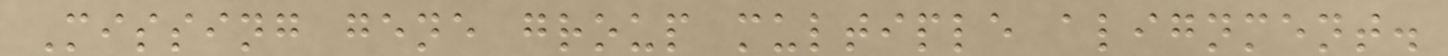Missing gene group multiple alignment.
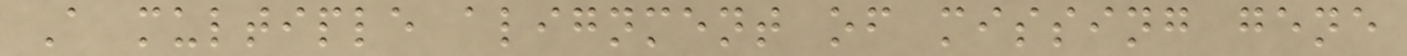A multiple alignment of missing gene
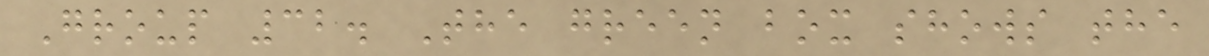Group 32. The green box shows the
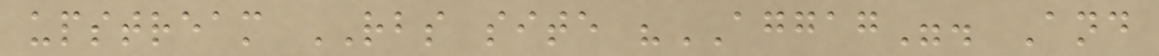upstream RBS site "AGGAG". And
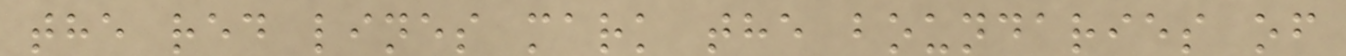the red lines mark the boundaries of
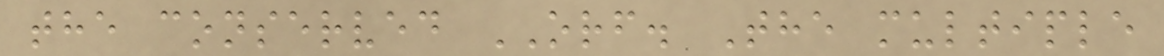the conserved ORF. The multiple
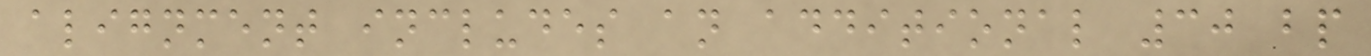alignment includes an additional 30 bp
